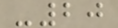-20
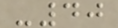-40
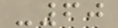-60
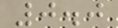0.0
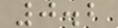0.2
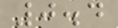0.4
